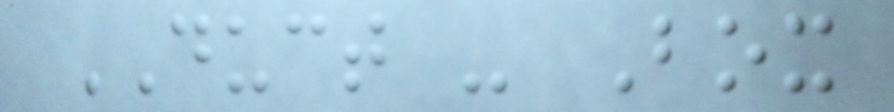DUCT - Box
